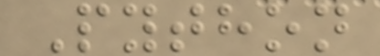Python
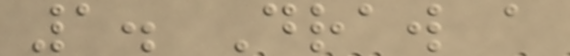1. Draw a
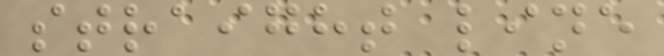straight line
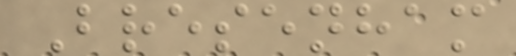Bresenham
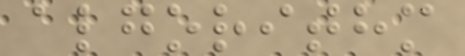algorithm
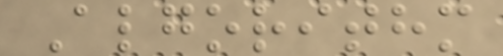Algorithm
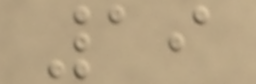19
